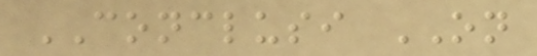CONCLUSI ON
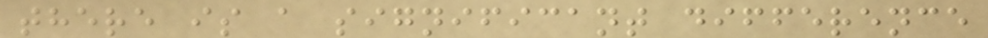there is a significant difference
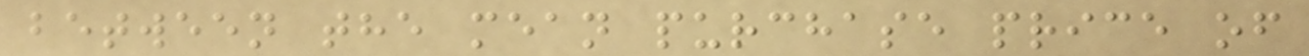between the mean purchase price of
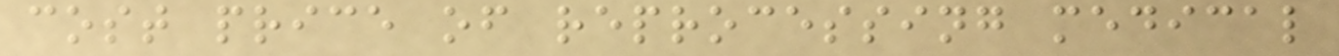cost price of reprocessing medical
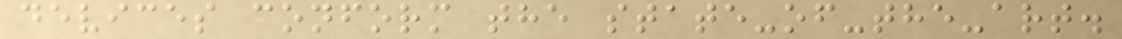devices conform the state-of-the-art.
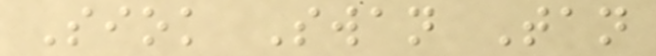Siok Swan Tan
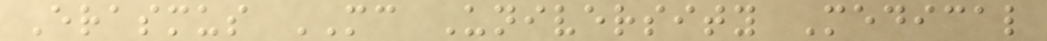Erasmus MC University Medical
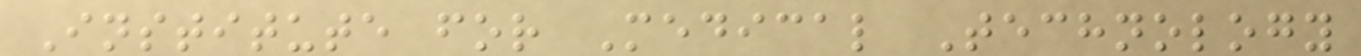Institute for Medical Technology
